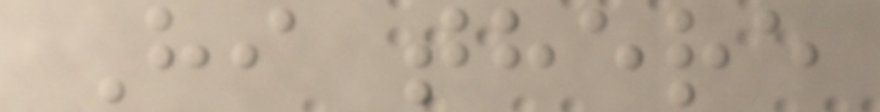Hi there
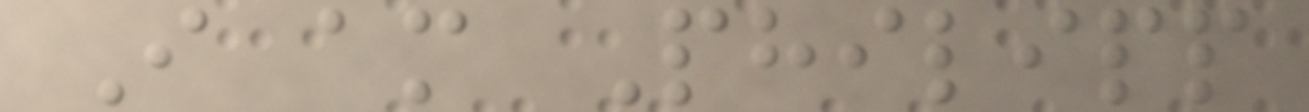I am Philipp
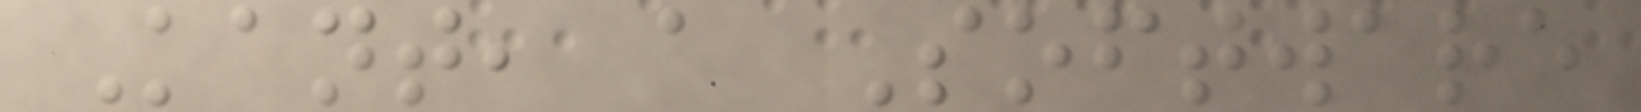Kant, a Software
